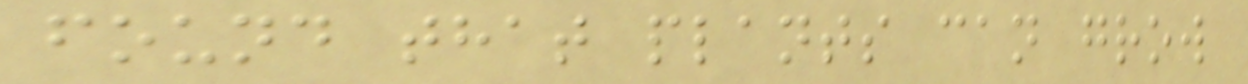found that plants can grow
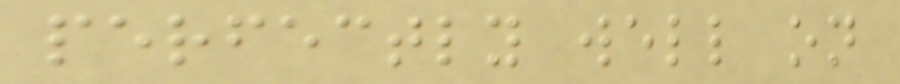perfectly well on
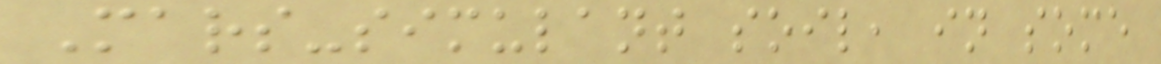Mars-simulant soil, in some
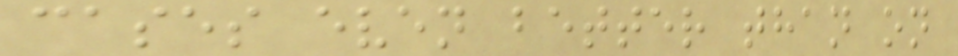cases even better than on
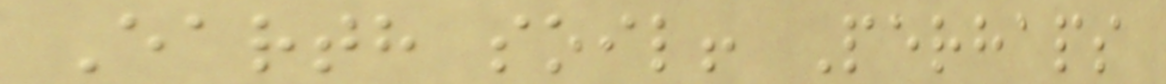Earth soil! Perhaps
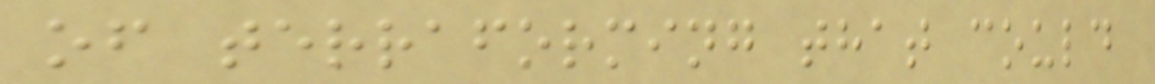of terraforming that could
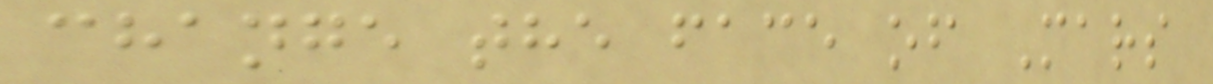change the face of Mars
